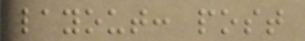layout: post
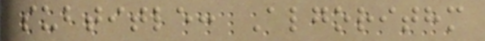subtitle: Algorithm
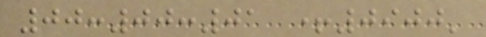00:00:01 +0900'
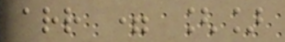arr = []
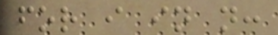for i in n:
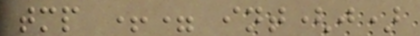tmp += int(j)
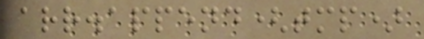arr.append(tmp)
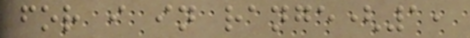for i in range(1,
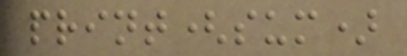print(sum)
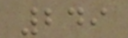249
